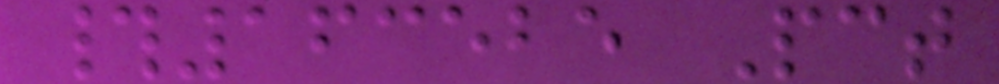#163525 Pct
